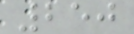250
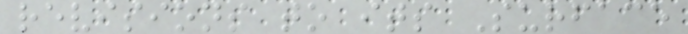revisions to its Surface
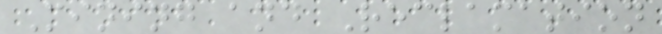Mining and Reclamation
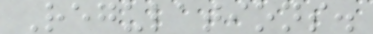Regulations.
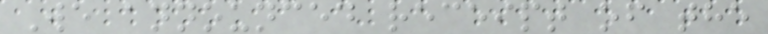We announced receipt of the
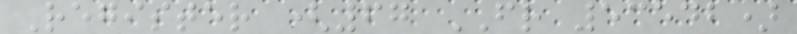Register (67 FR 53542)
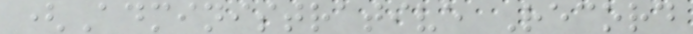(Administrative Record
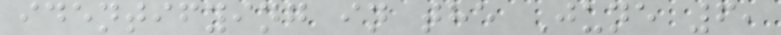identifying in the June 6,
